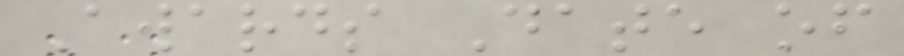Awards Date of
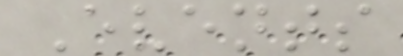Events
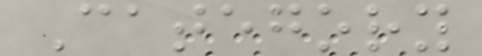Category
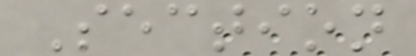Section
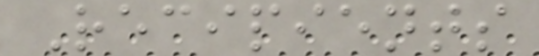Recipients
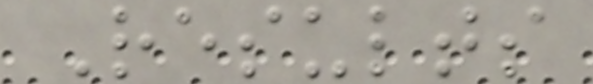Results
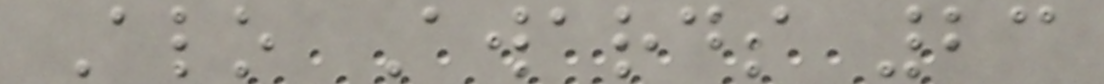Alo Awards 23
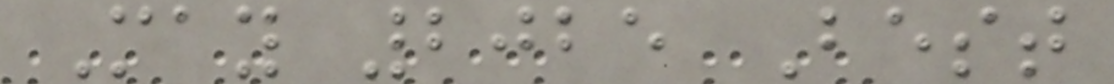May 2025 Best
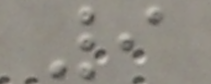9
